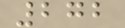272
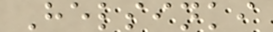Helsinki
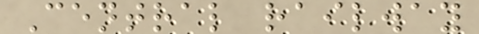Central railway
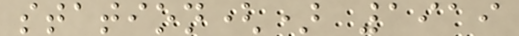station() 1919
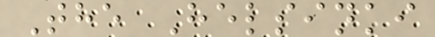The Helsinki
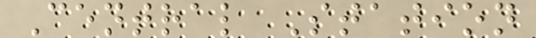Central Station
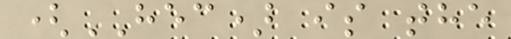(HEC) is the
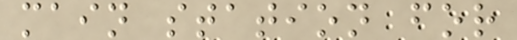main station for
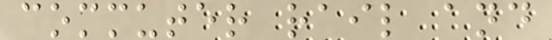commuter rail and
